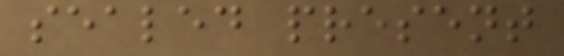sealed present
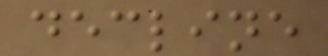decline
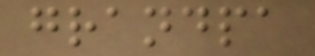grandpa
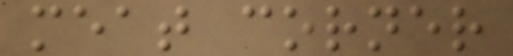meat corner
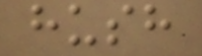hush
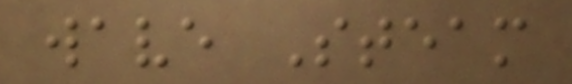wave Steam
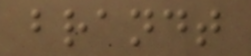brandt
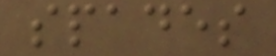spades
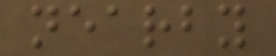nearby
